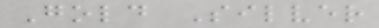Gold Silver
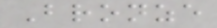Bronze
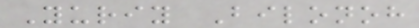Yuriy Bilonoh
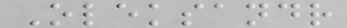Oleksandr
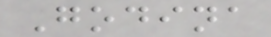Godina
